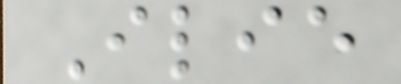Ilie
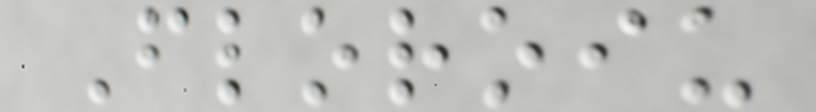Floroiu
